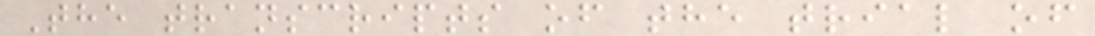The transcripts of the trial of
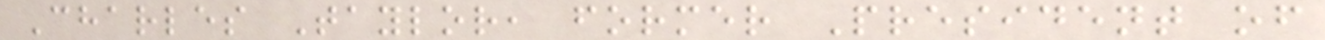Charles Taylor, former President of
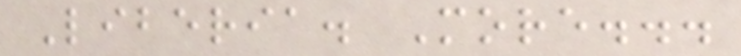Liberia. More...
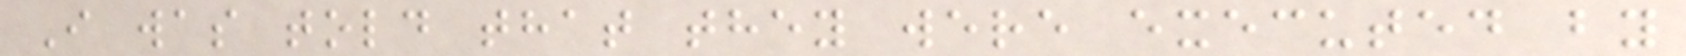I was told that they were executed by
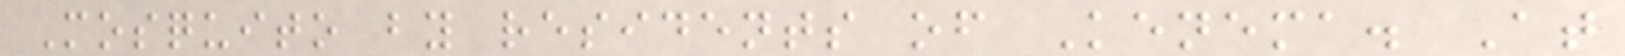Mosquito by residents of Kenema. At
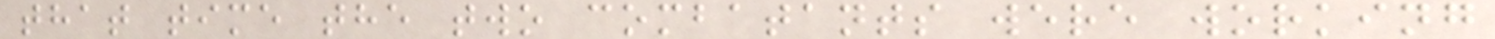that time the two combatants were working
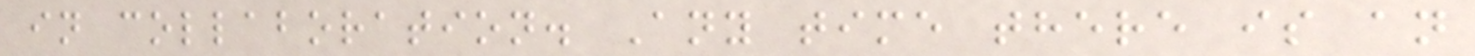in collaboration. Any time there is an
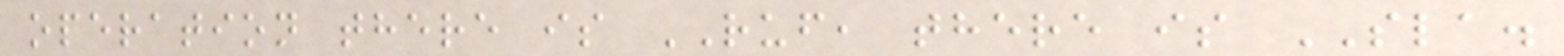operation there is RUF, there is SLA.
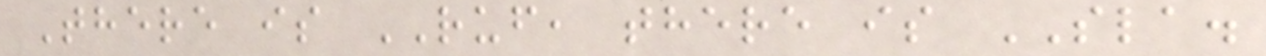There is RUF, there is SLA.
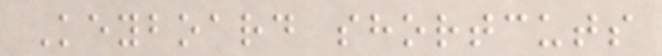Keyboard shortcuts
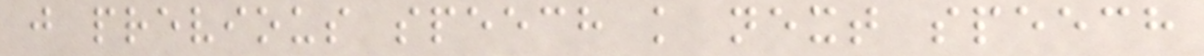j previous speech k next speech
